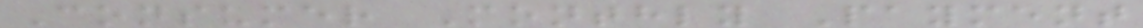Consumer Monthly Payment
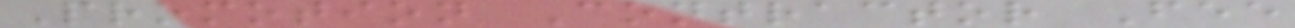Promotion Contractor Fee
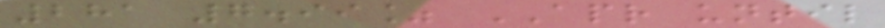281 7.99% APR until
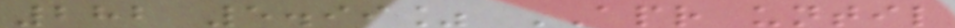282 5.99% APR until
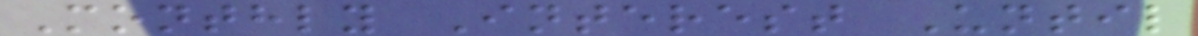Monthly Interest Until
